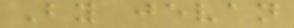By jevan
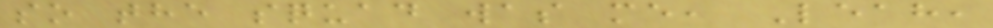so the squad was me, Leah,
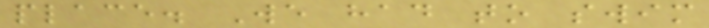place. We had to swim
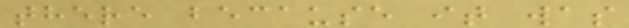there because it was
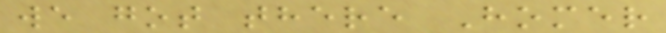we got there Homer
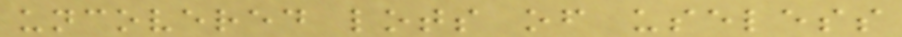uncovered lots of useless
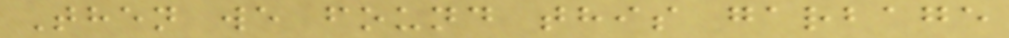Then we found this garbage
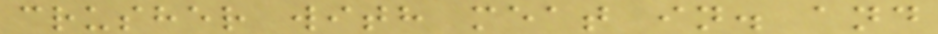crusher with meat in. and
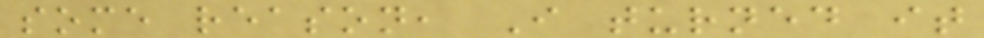some reason, I turned it
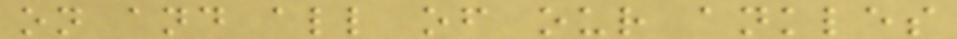on and all of our ankles
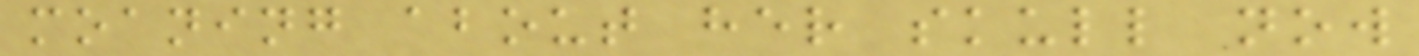moaning about her skull now
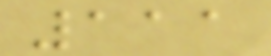111
